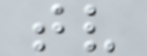tv
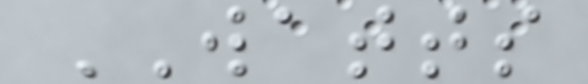WATTS
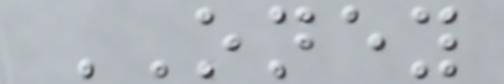ONEY
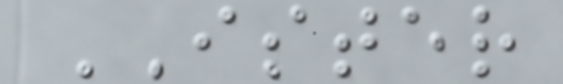ISTER
